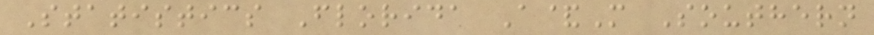Statistics Florida A&M Southern
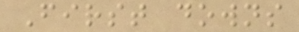First downs
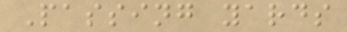Passing yards
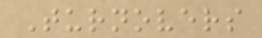Turnovers
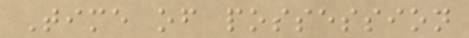Time of possession
